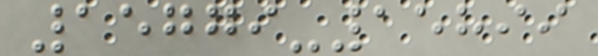15779-15899
